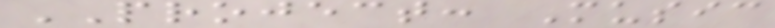PROJECT: Music
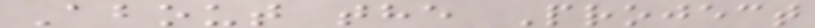About the Project
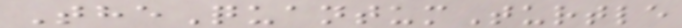TheQuantumTurtle
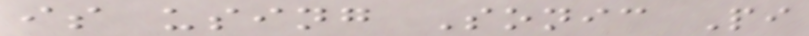is using Sonic Pi
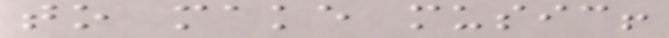to make music!
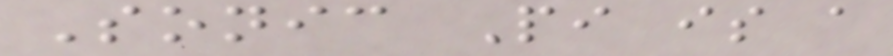Sonic Pi is a
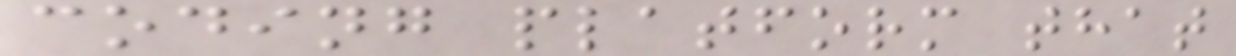coding platform that
